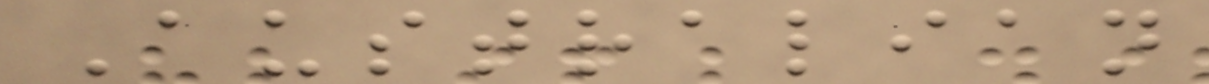Australian
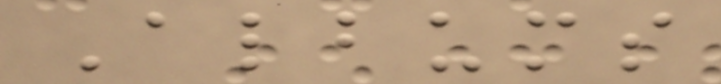Albums
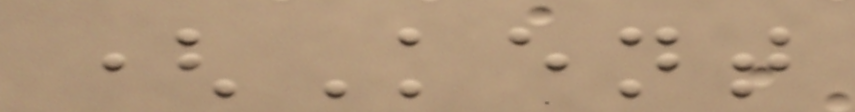(Kent
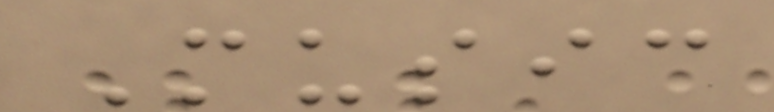Music
